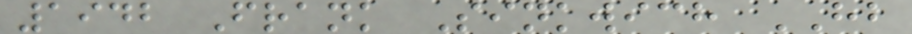1942 Frank Sinkwich HB
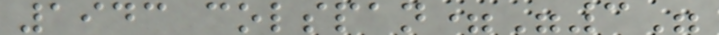1943 colspan="3"
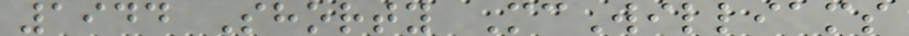1944 Shorty McWilliams
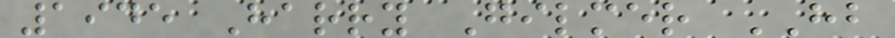1945 Harry Gilmer HB
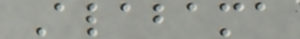Alabama
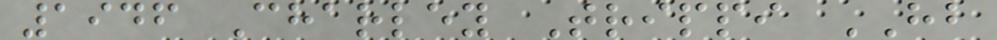1946 Charley Trippi HB
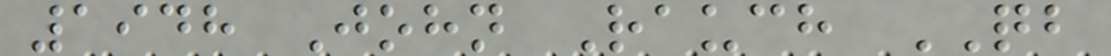1948 John Rauch QB
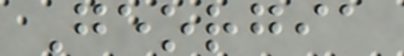Georgia
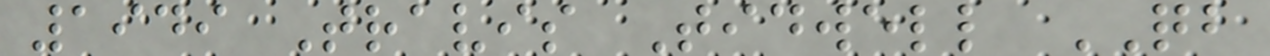1949 Travis Tidwell QB
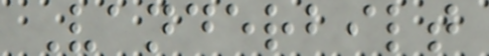Vanderbilt
